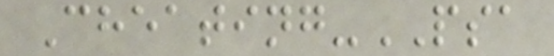Cheating-PSA
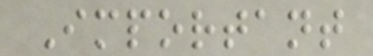Important
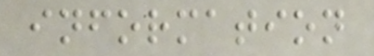information
